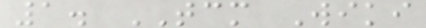1. TCM Wiki
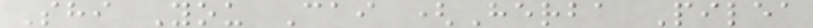Shi You Cai (Herba Pilea
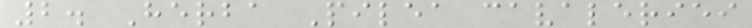2. Herba Pilea cavaleriei
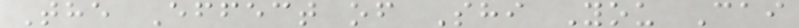The Effect of Shi You Cai
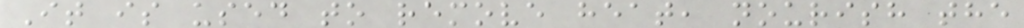It is used to remove heat, nourish the
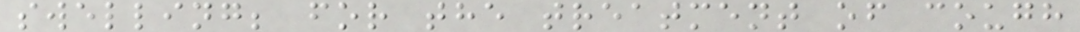swelling; for the treatment of cough
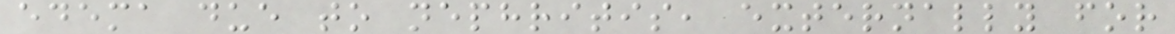edema due to nephritis, externally for
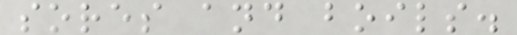sores and boils.
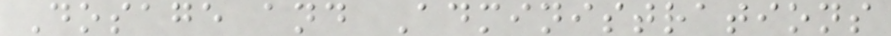Dosage and Administrations
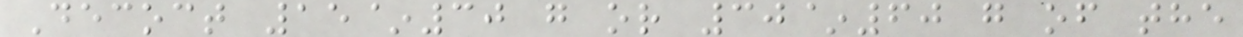Decoct 15~30 g or 30~60 g of the
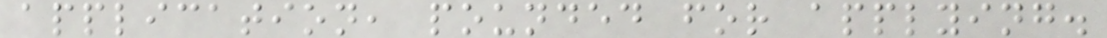application, pounded for applying.
